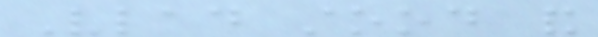Vlad stood and
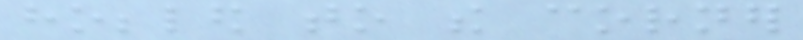hobbled to the corner
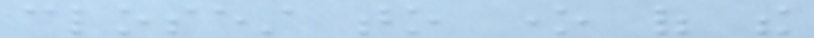closest to one of the
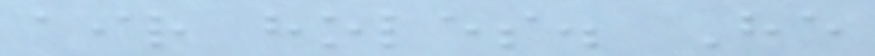air holes. He
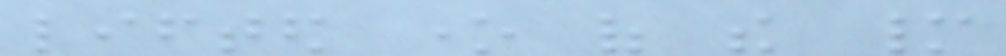lifted one of the many
